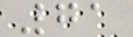71
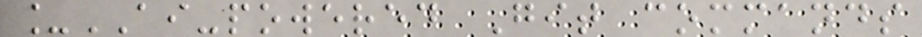_AI-powered Git commands
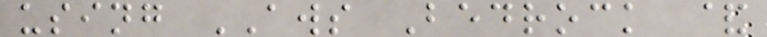using AWS Bedrock &
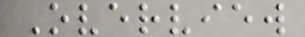Overview
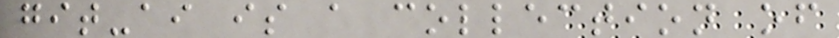git-ai is a collection of
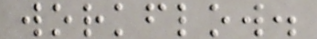workflow.
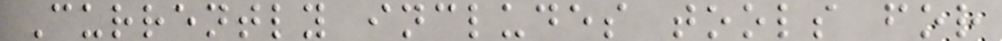Currently includes tools for
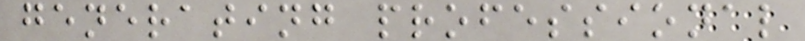generating professional
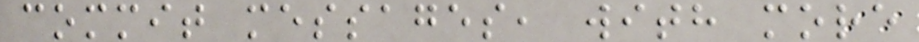commit messages, with more
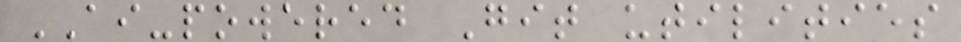AI-powered Git utilities
